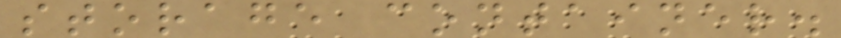storage container.
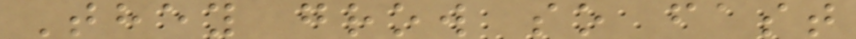They grow so fast
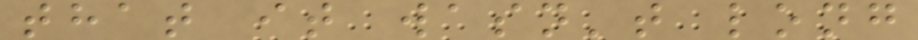that it wasn't long
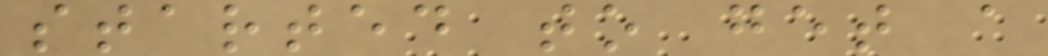started to get a
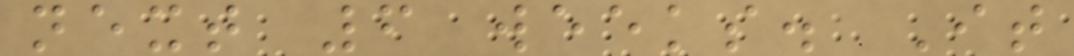next 6 weeks. It
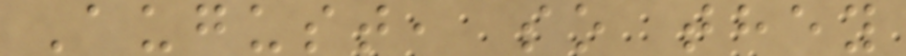August, so they
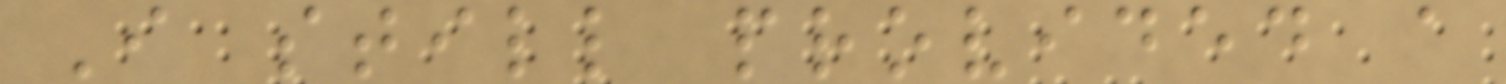I still provided a
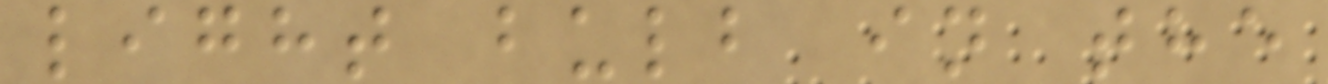light bulb in the
